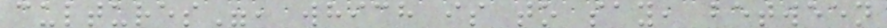cultures", which is to say, between
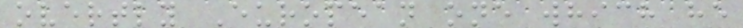overtly European one which he
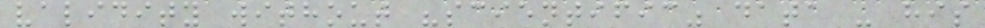validity without "scientific" data - his
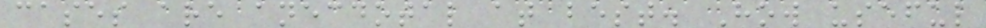cases are anecdotal at best. How useful
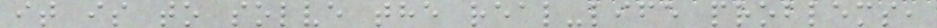it is to solve the real-life problems,
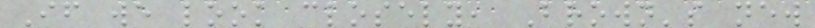If we look closely, Brown's new
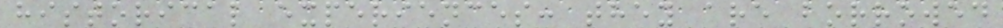historical experiences: they are borrowed
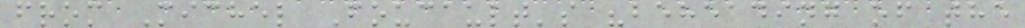from Michel Foucault's "beheading of the
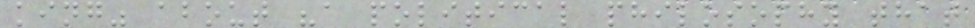king" about "a political philosophy that
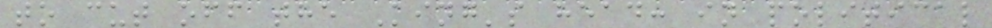to cut off the King's head: in political
